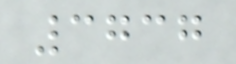3737
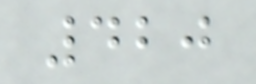420
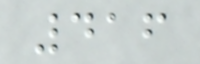416
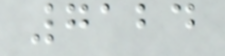7124
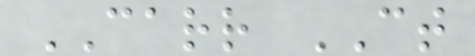CARR CT
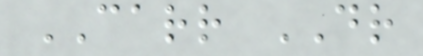CARR DR
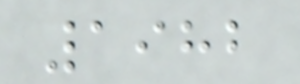1982
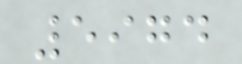5974
